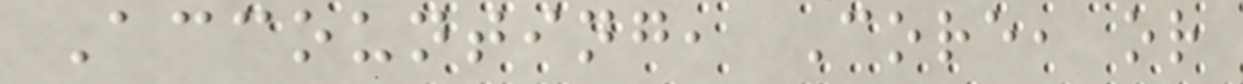Accounting, Core, or
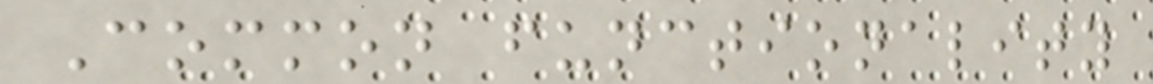Common functionality
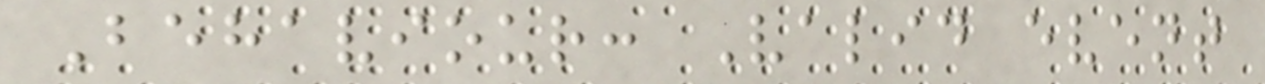Behaviour: Valid event
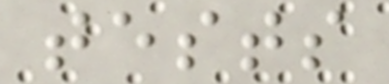tests
